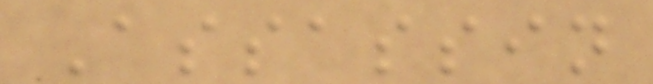Assassin
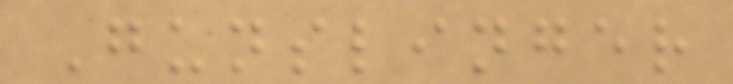Gunslinger
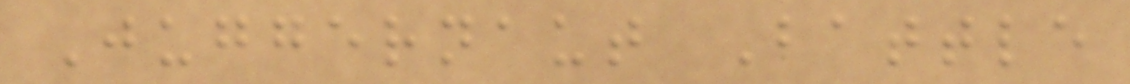Juggernaut Battle
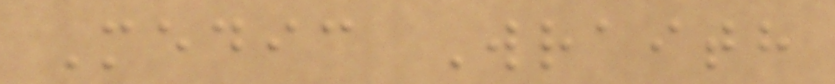Medic Wraith
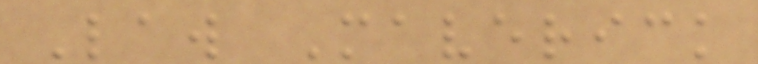Law Maverick
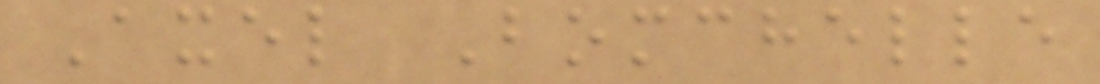Axel Bomchelle
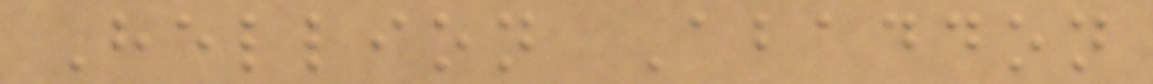Hellion Abaddon
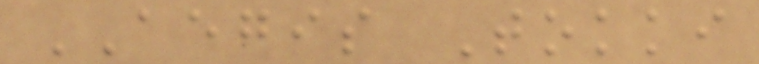AEGIS Tokki
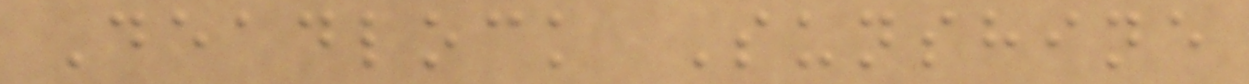Deadlock Sunshine
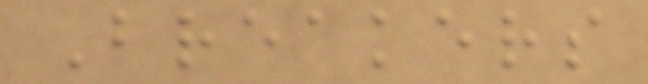Breakers
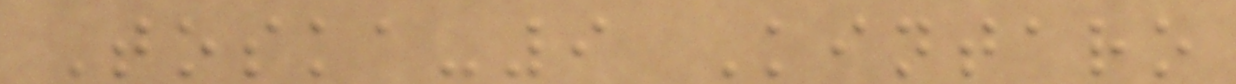Toska-9 Kintaro
